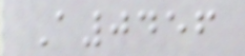A0456
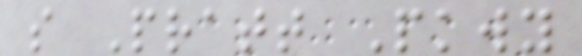s Pratt Pkwy
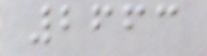2663
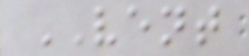VENT
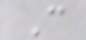C
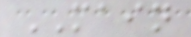MAIN
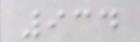934
